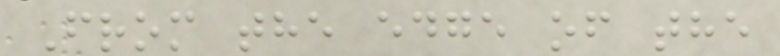From the edge of the
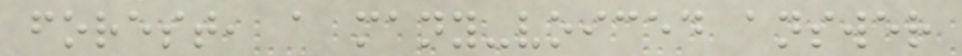forest, a many-voiced answer
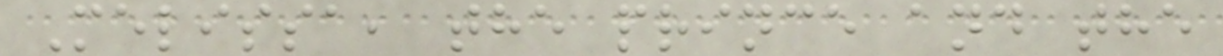Melissa, the prince and the
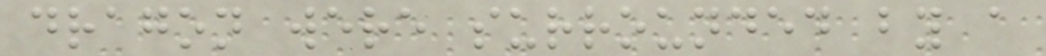dragon were surrounded by a
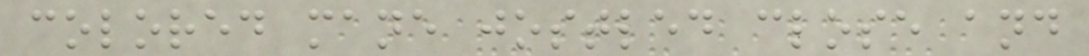colored mane jostled close and
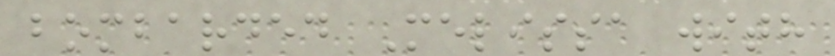bombarded Melissa with
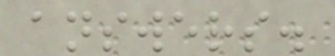answers.
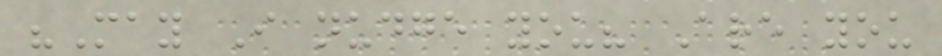"May I nudge you? Are you
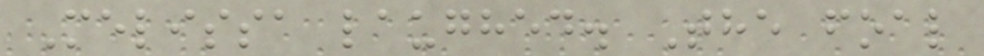Melissa laughed. The foal
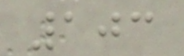103
